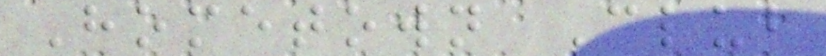Hometown Club
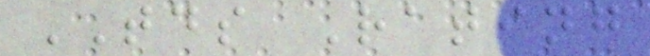TDS Rating
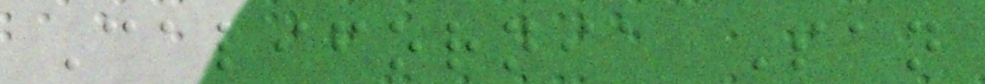California San
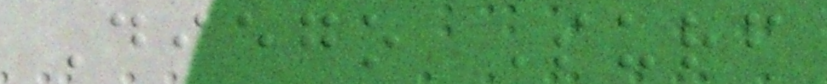Diego Surf
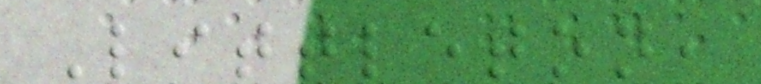Littleton,
